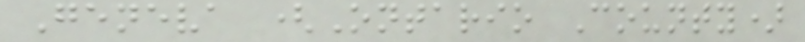Geneva (Ontario County)
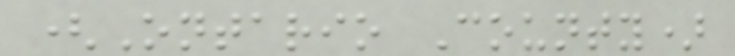(Ontario County)
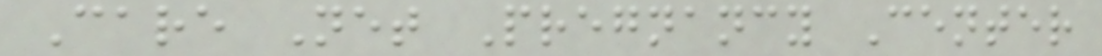Care Net Pregnancy Center
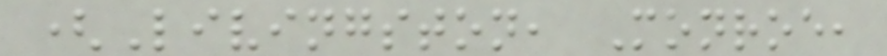(Livingston, Monroe,
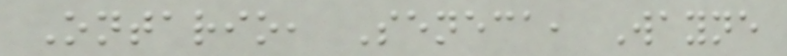Ontario, Seneca, Wayne
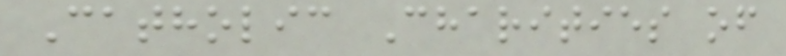Catholic Charities of
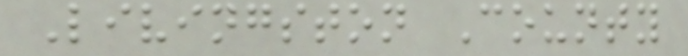Livingston County
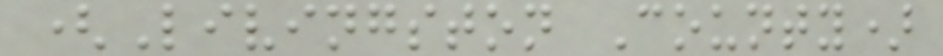(Livingston County)
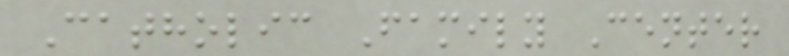Catholic Family Center
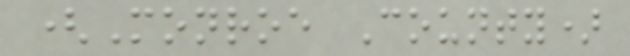(Monroe County)
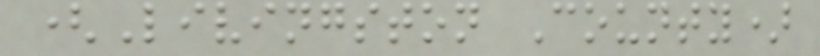(Livingston County)
